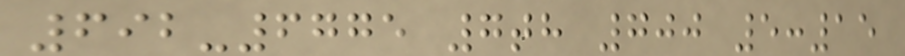692-6775 7th 700 5:15
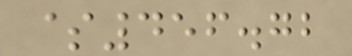$456.72
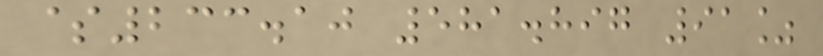$233.10 581.897 91%
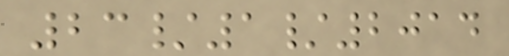23/1/2014
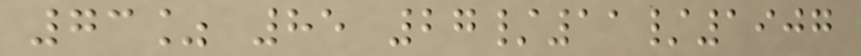73% 85 27/11/1907
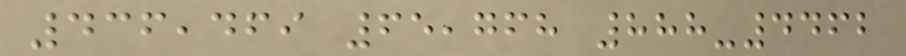436,469 65,768 888-4462
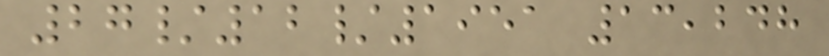27/12/1951 13,248
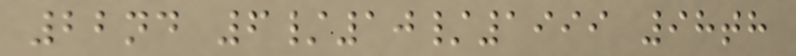22nd 6/10/1999 98th
